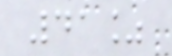41%
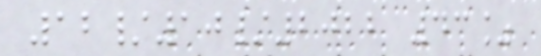12/10/2022 43%
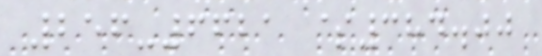256-6621 $384.00
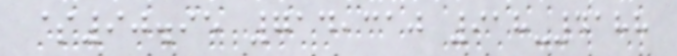$90.95 714,310 918-4188
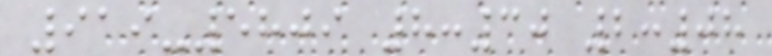919-5809 8:30 2:08
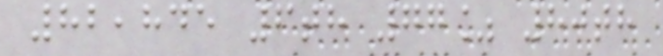82,845 6th 77% 80th
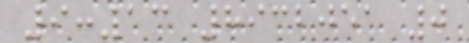9:13 8932051 0
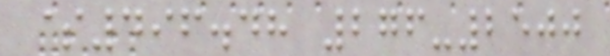$496.48 276-2500
